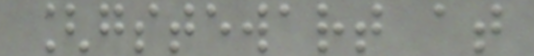[gstewart at
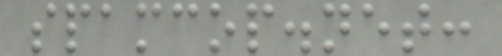spamcop.net:
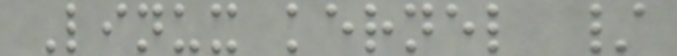Linux kernel /
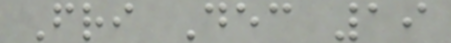Fri Dec 19
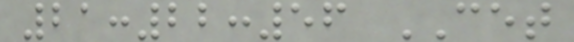21:22:56 CET
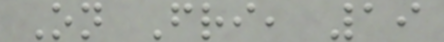On Fri, 19
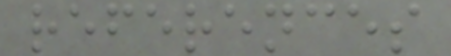references
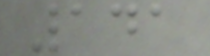141
